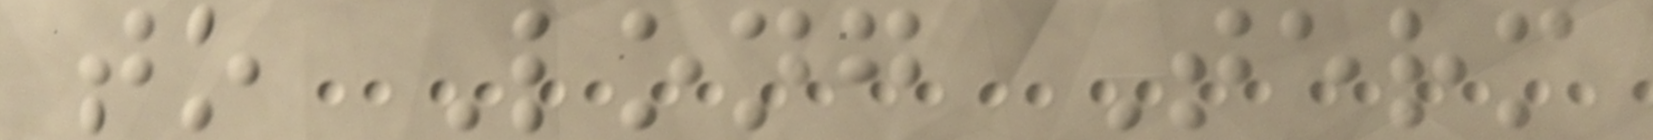to Long Term
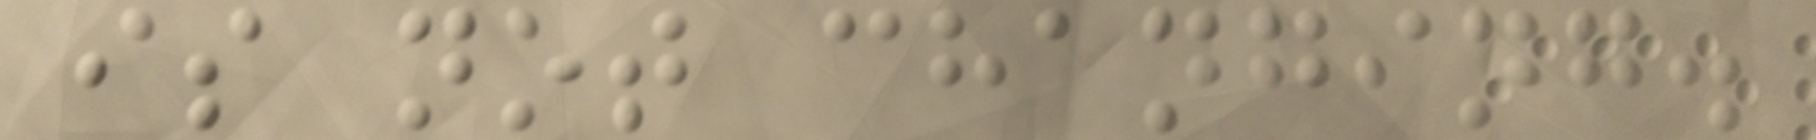is not changing.
